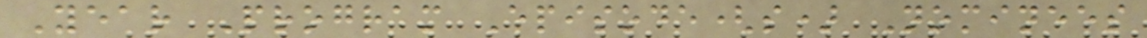Year Program Episode(s) Nominees
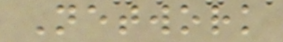Network
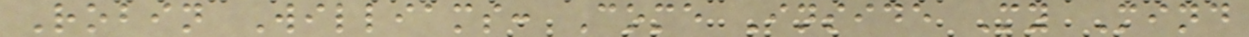Robin Williams: Come Inside My Mind
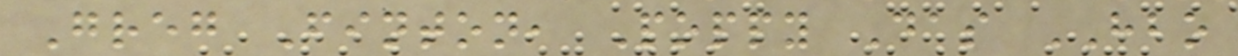Greg Finton, Poppy Das HBO
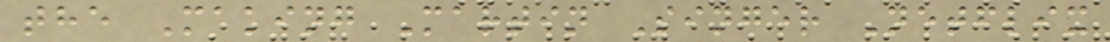the Making Martin Singer Netflix
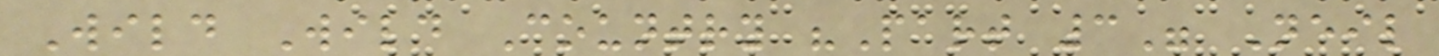Wild Wild Country "Part 3" Neil
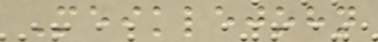Meiklejohn
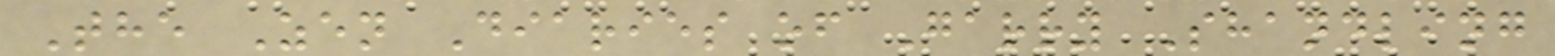The Zen Diaries of Garry Shandling
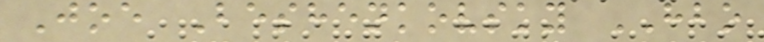Joe Beshenkovsky HBO
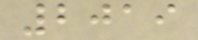2019
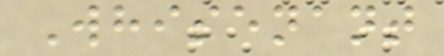Whisenant
